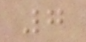7
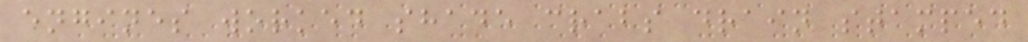engines worked shade crabs drain stamped
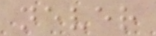never
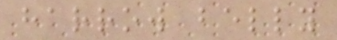harrow belly
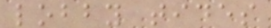lobby tides
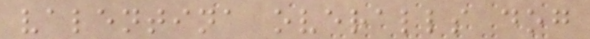valentina overalls dog
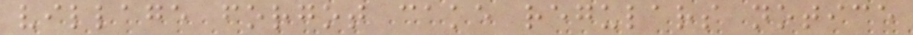village forgot cake regulars notice
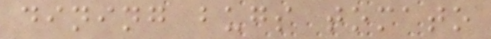dining bugs tomato
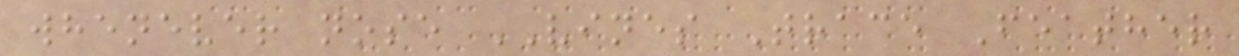whenever nose VINES Trace Feather
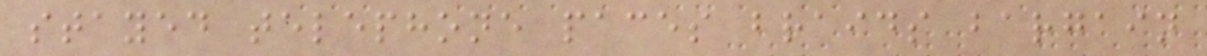stayed telephone paces braids bargain
